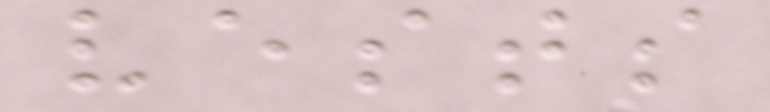vests
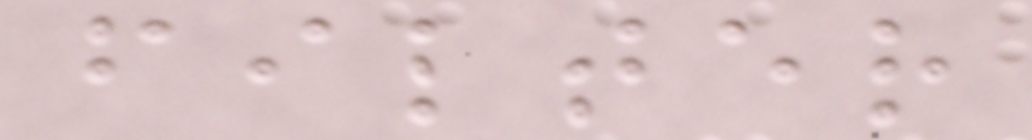filter
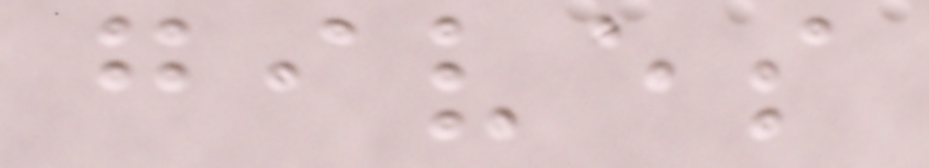gives
